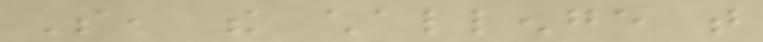So, the challenge that
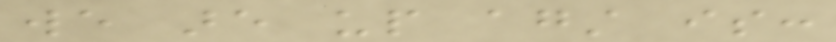we are up against is:
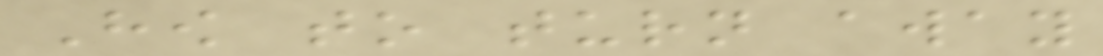How to turn away
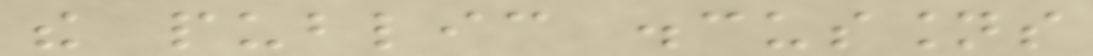the public discussions
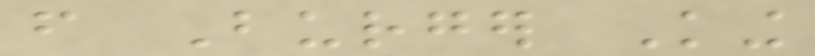from Burger King
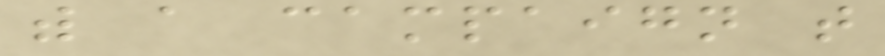with a campaign that
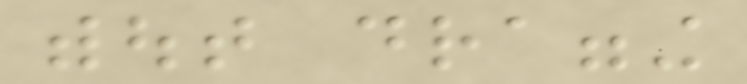without dragging
